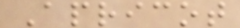Apricot
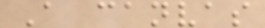A canvas
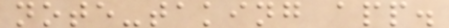note-taking app.
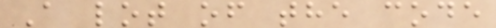A lot of the code
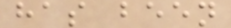has been
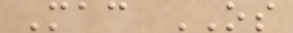Mac OS
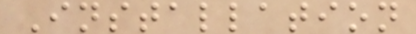Installation
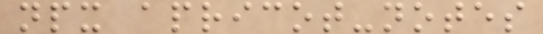npx apricot-notes
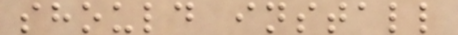should install
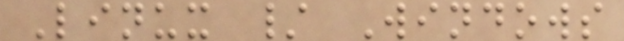Linux / Windows
